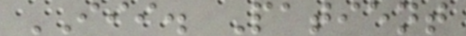III. Patient
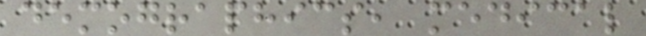demographics, medical
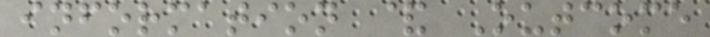information & Outcome
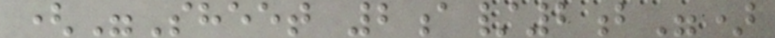("Sheet 2a/2b")
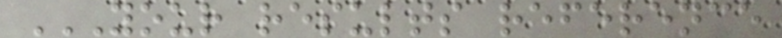YOUR RESULTS REFERENCE
